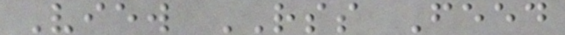View RSS Feed
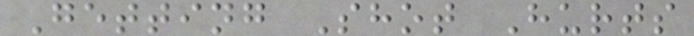Getting Shot Hurts
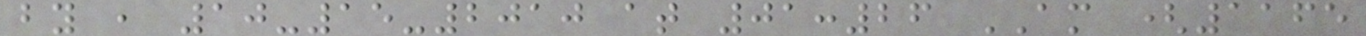by , 10-15-2010 at 01:26 AM (1165
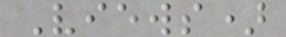Views)
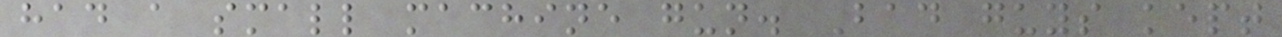had a small machine gun. Bad guys kept
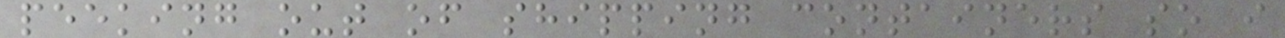peeking out of shipping containers so i
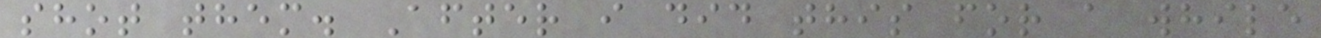shot them. After i did this for a while
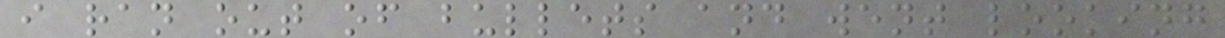i ran out of bullets and went looking
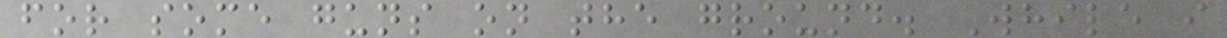for some guns on the ground. While i
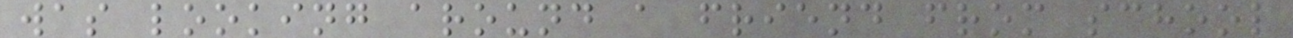was looking around a friend from school
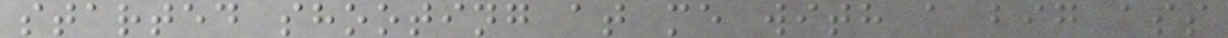started shooting at me with a big ass
